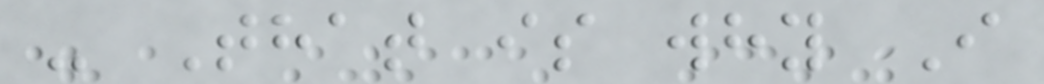- That is why I
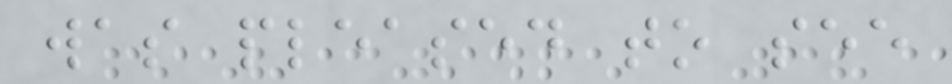was pleased to see
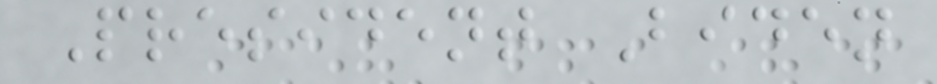President Biden
